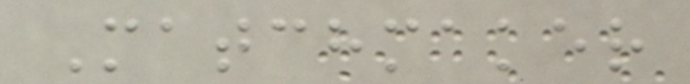Matchmaker
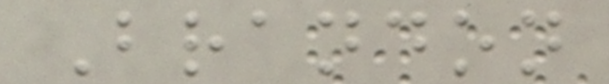Brandon
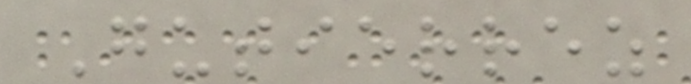Gutierrez
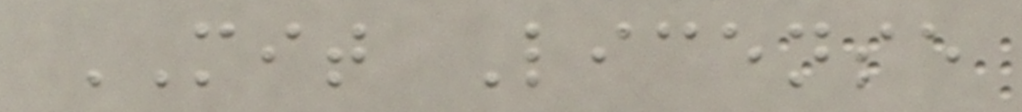MIT License
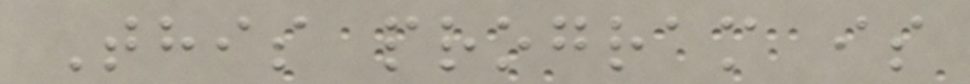This program is
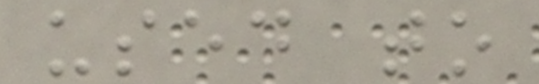used to
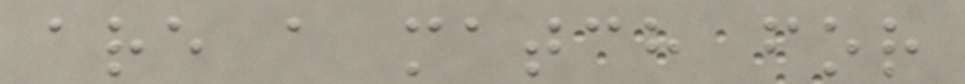are a match for
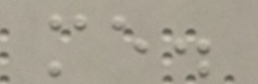me.
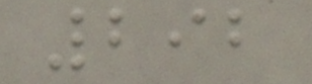292
